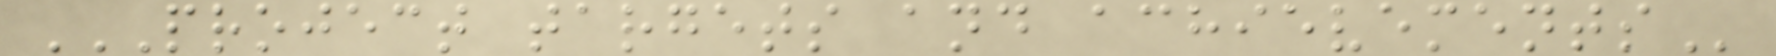PROJECT TARGETS AND ACHIEVEMENTS
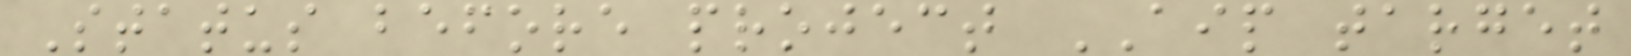Status before project AIP target
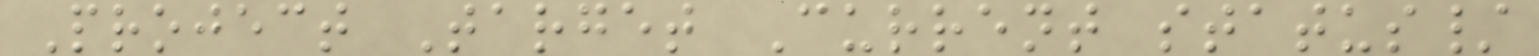Project Target Current status/
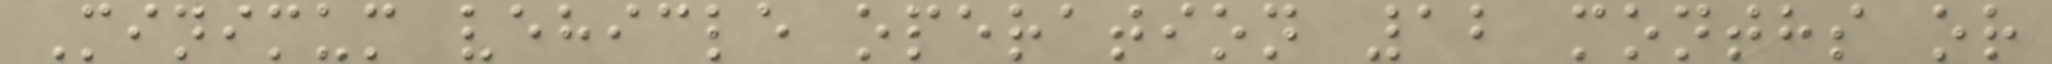Minimum vehicle operation 12 months or
